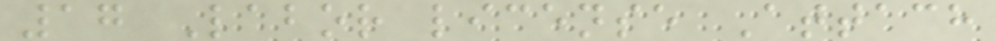17 Labor license Attach
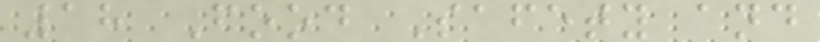18 Food Safety and
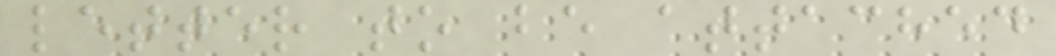letter to be attached
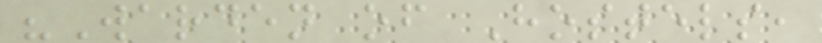"Warden of Hostels,
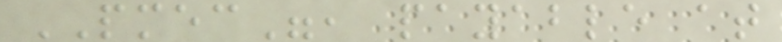PMEC", payable at
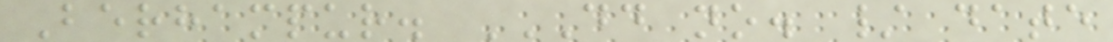Berhampur. DD NO. / DATE
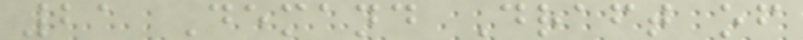21 Demand Draft of
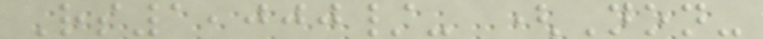Rs1,000/- (Non-
